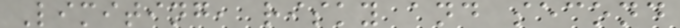Limiting, risky and second
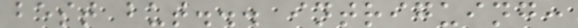best but... intriguing:
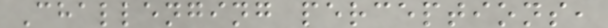Challenging perceptions,
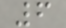6
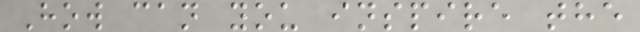How can you inspire the
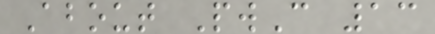About PwC 13
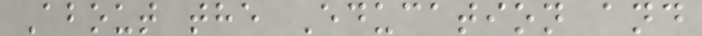About the Education and
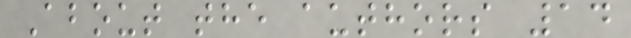About the authors 14
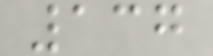137
